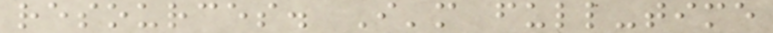resources. I'm full-time
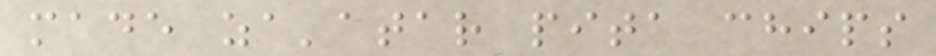made za'atar pita chips
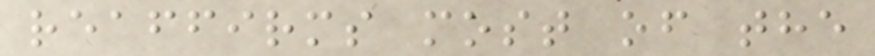reaffirms most of the
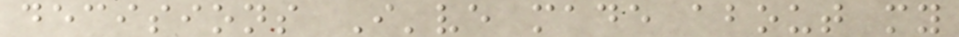decisions I've made about my
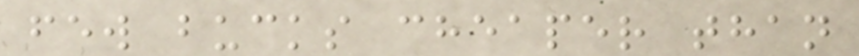few bucks cheaper than
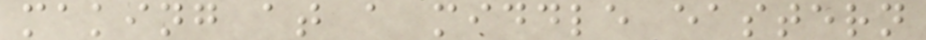making at a middle eastern
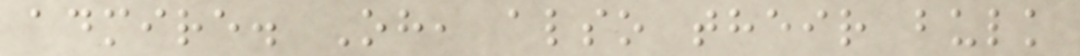admire. Oh, also their bulk
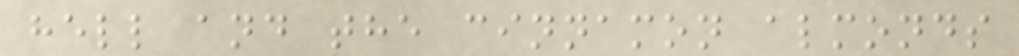hell and the cinnamon almonds
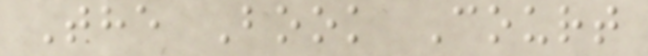The Book Court
